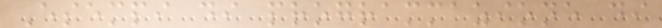Esempi di programmazione di
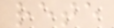rete
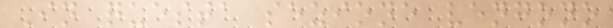In questa sezione vengono
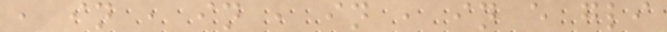, in , in , in , in e gli
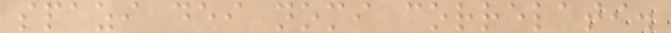spazi dei nomi correlati.
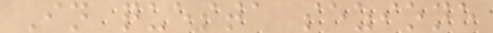In questa sezione
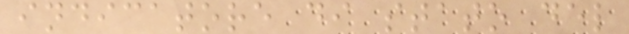indicatore di stato del
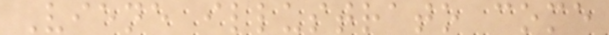Viene illustrato come
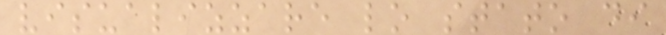visualizzare lo stato di
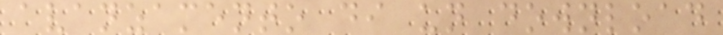avanzamento di un download
